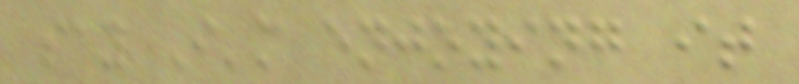say I'm enjoying it
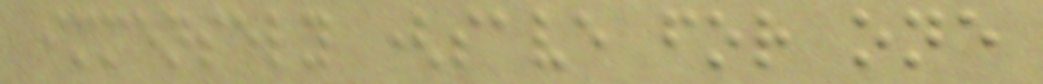immensely (save for one
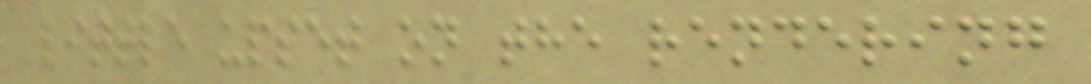little upset on the rendering
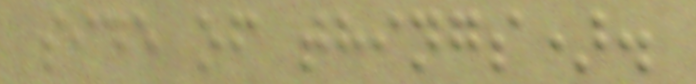side of things).
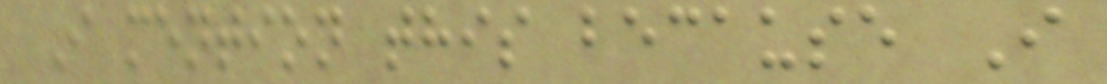I mention this because I
